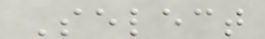Select
